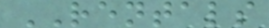RENTALS
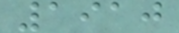1910
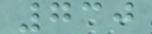730
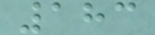183
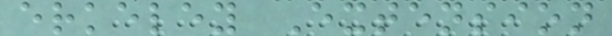erkeley Extension
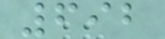692
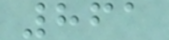861
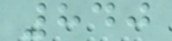840
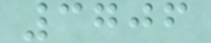3706
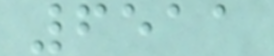6511
